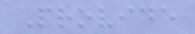Provide
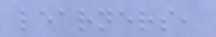learners,
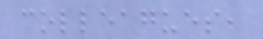colleagues,
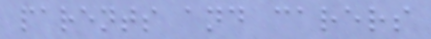parents and carers
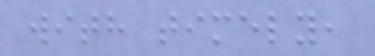with timely,
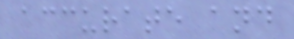accurate and
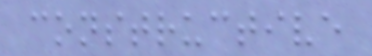constructive
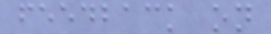feedback on
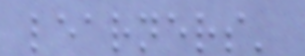learners'
